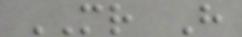MR H
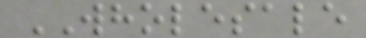WHOLESALE
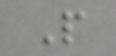P
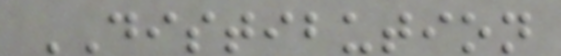DISTIBUTION
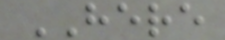HERE
